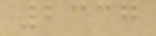2337
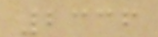2336
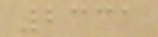2331
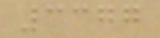3377
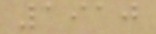1910
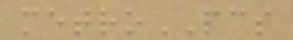metroPCS
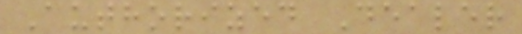Authorized Dealer
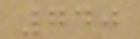740
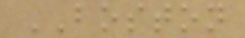BOSTON
